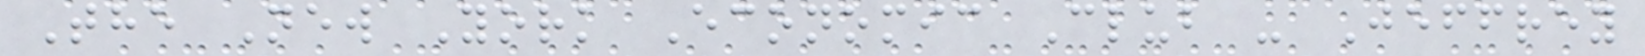The New York Economic Club - Jeffrey
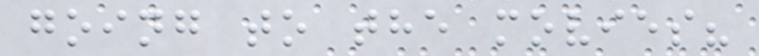going to the movies?
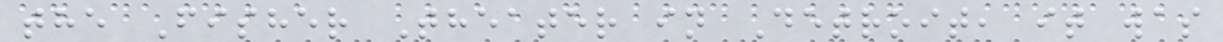the Fisher Theater in Detroit, it was
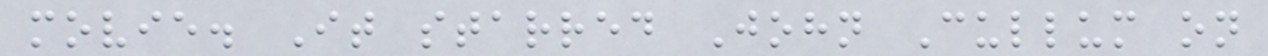movie. It starred John Cullum on
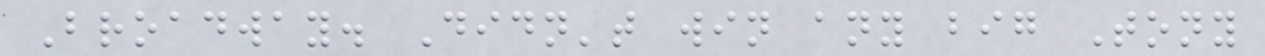Broadway. Didn't win any big Tony
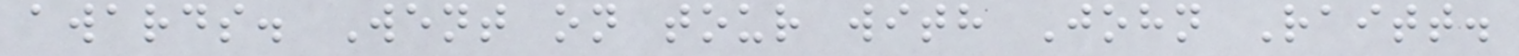awards. Went on tour with John Raitt.
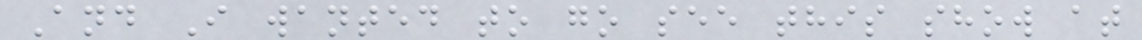And I wanted to go see this show at
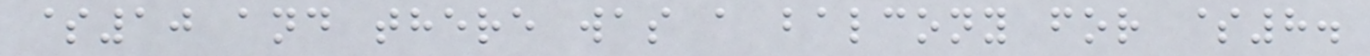$10 and there was a balcony for $8.
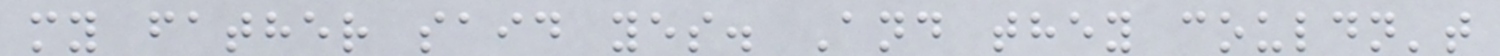my father said yes. And they couldn't
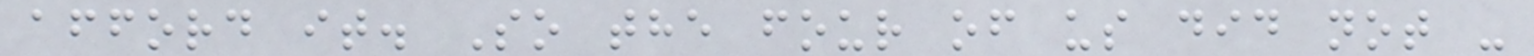afford it. So the four of us did not -
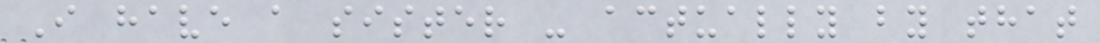I have a sister - actually by that
